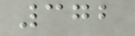372
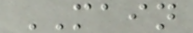MAIN
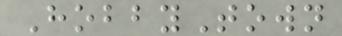HobbyTown
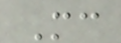Mc
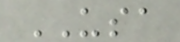USA
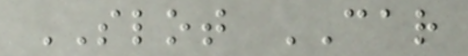SLOT CAR
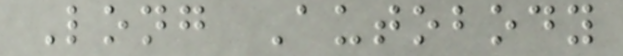Long Autobody
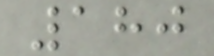180
